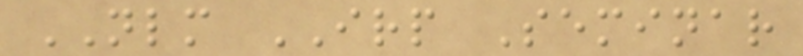NLM IRP Seminar
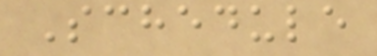Schedule
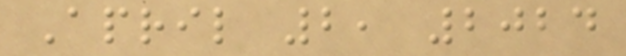April 2, 2024
